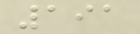191
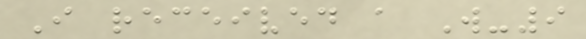I received a W-9
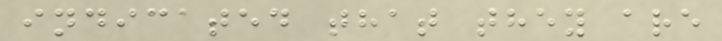indicated that they are
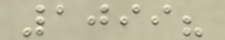1099?
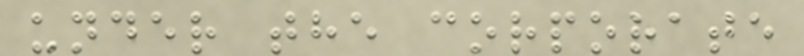under the corporate
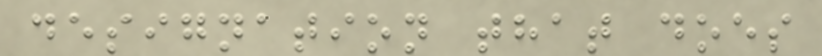designation that does
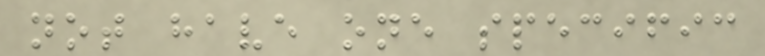not have one specific
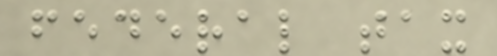federal tax
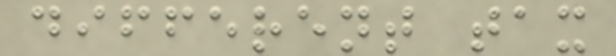different tax
